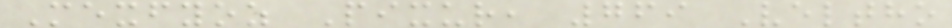Mexfyoz Pixur, 769 Veltho
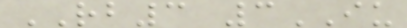RB3 3IU
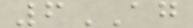6AG
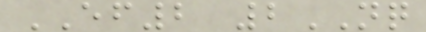EF2 2NQ
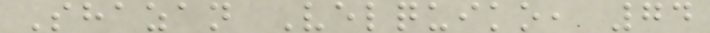Shazan Velquiko, 74
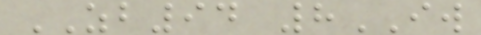ZB94 8IW
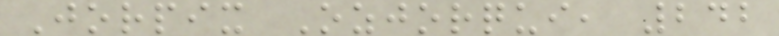Jorpix Ozjorqui, 242
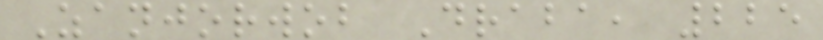Zanjorwob Draba, 225
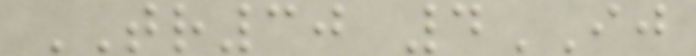TR30 4IJ
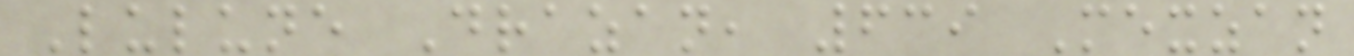Lulune Drazan, 639 Mexzan
